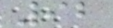92
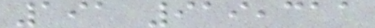191 919,311
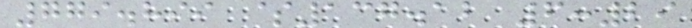779.899 $137.12 6:29
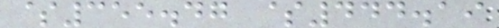$355.47 $444.19
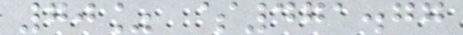70% $471.77
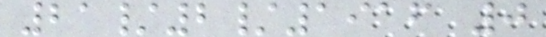21/2/1916 0
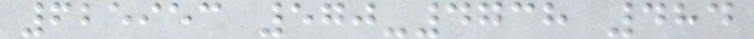625953 570-4738 484
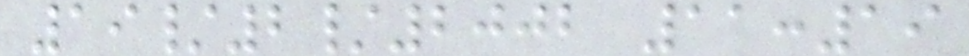19/2/2002 11:19
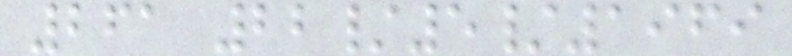261 22/5/1969
